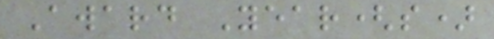Award Year(s)
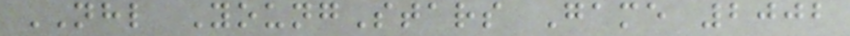NHL YoungStars Game 2002
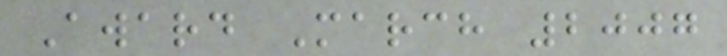Award March 2007
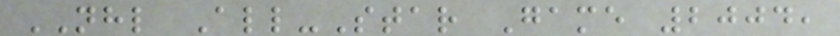NHL All-Star Game 2004,
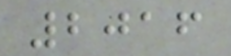2016
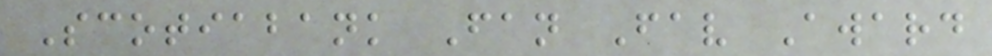Scotiabank Fan Fav Award
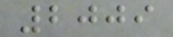2009
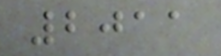2011
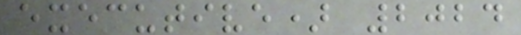executive) 2024
